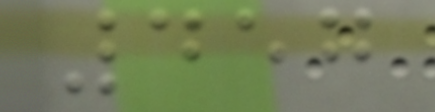457
